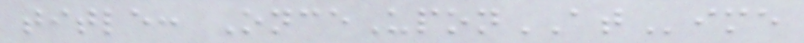title: OnceUponATime
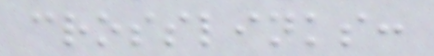crosslinks:
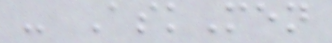- AskMen
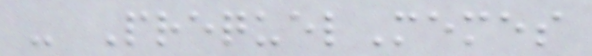- PrequelMemes
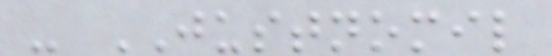- JUSTNOMIL
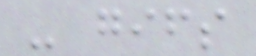- gifs
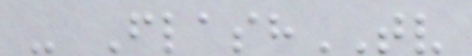- FlashTV
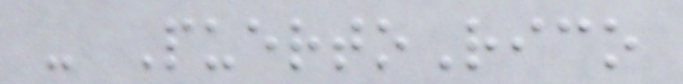- PuertoRico
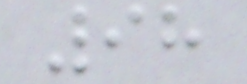98
